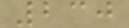230
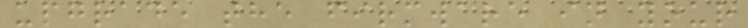upgrade the firmware in your
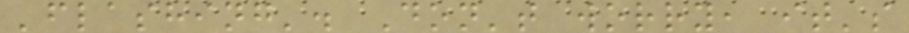'flashing'. Don't worry, it's
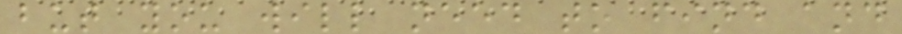but you will need to find and
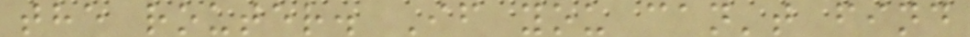the router. If you can't find
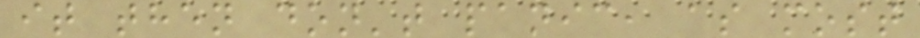it then don't panic, as most
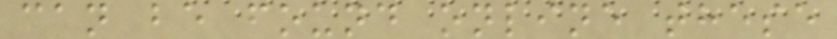can be found online these
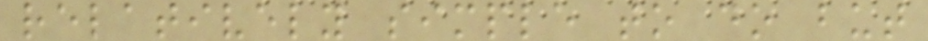relatively simple to do but
